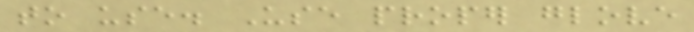to use. Use proper glove
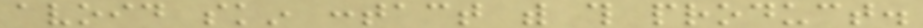avoid skin contact with this product.
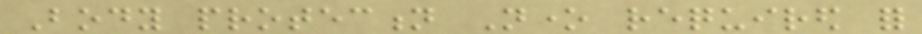Body protection None required for
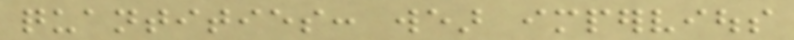quantities: wear impervious
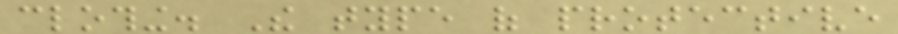clothing. The type of protective
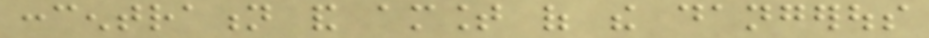concentration and amount of the dangerous
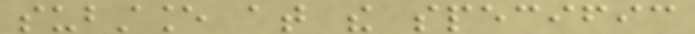substance at the specific
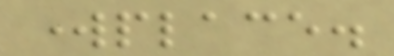workplace.
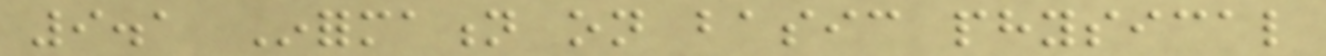9.1 Information on basic physical
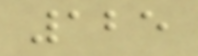125
